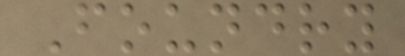Foundry
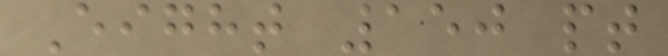Eight 150 pt
